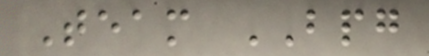Team BPG
